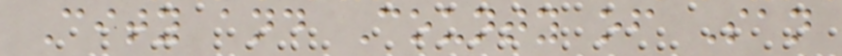City and County of San
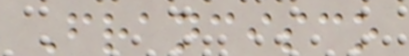Francisco
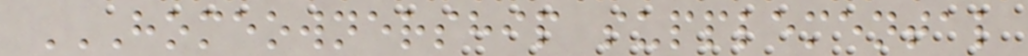HOMEOWNERSHIP SUPPLEMENTAL
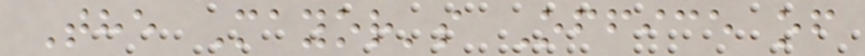The Mayor's Office of
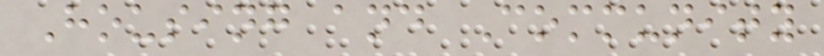Housing and Community
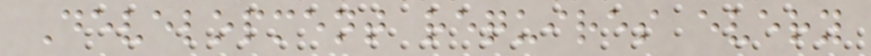Development requires every
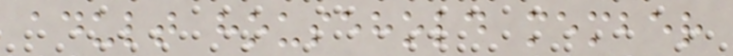adult household member
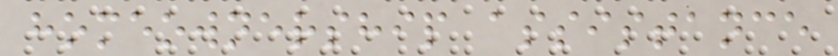homeownership assistance
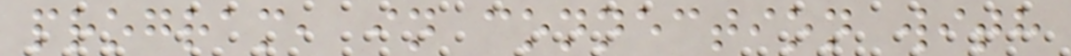program, in connection with
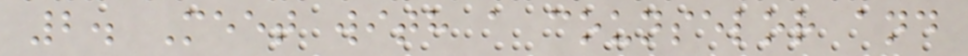2. Meet with a counselor and
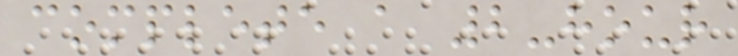complete a 2-hour
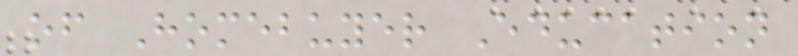of Homebuyer Education
